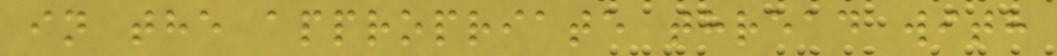in the appropriate thread with
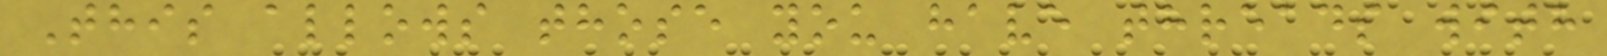This allows those you have threads with
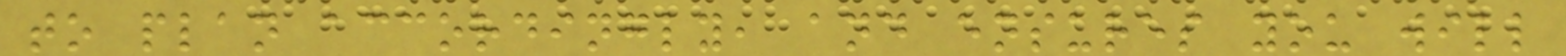to plan accordingly, and ensures you will
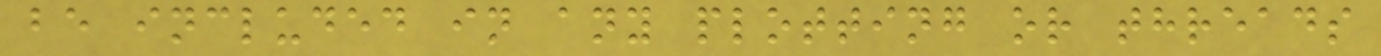be included in any plotting or threads
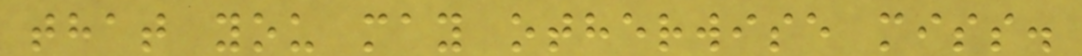that you may otherwise miss.
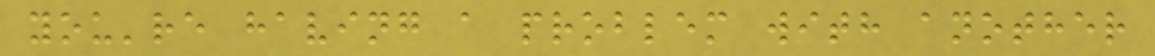you're having a problem with another
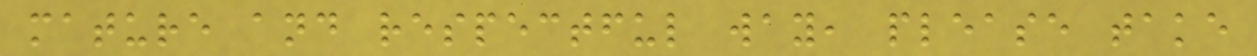mature and respectful way, please take
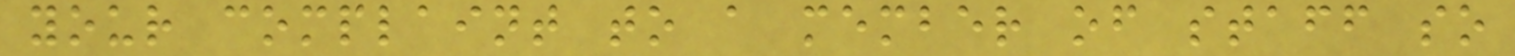your complaint to a member of staff so
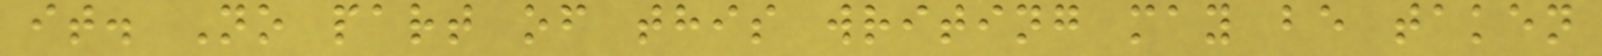it. No part of this writing may be taken
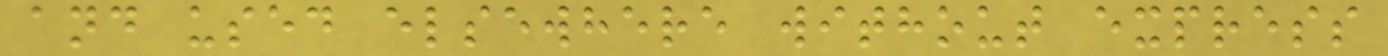and used elsewhere without express
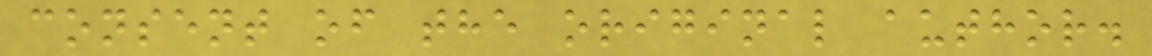consent of the original author.
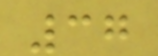37
